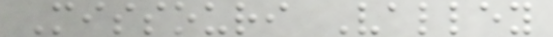Missouri Valley
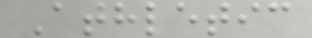Athletic
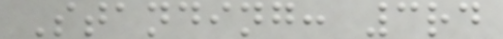Standing: 3rd
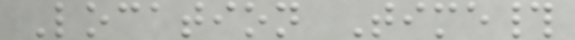Location Time#
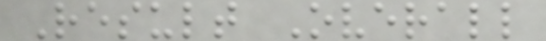Result Overall
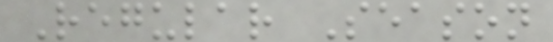Regular Season
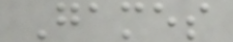Games
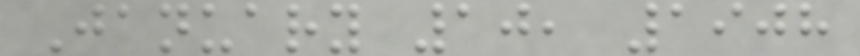January 10, 1908
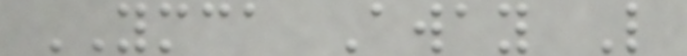YMCA Away L
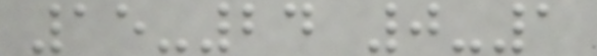15-24 0-1
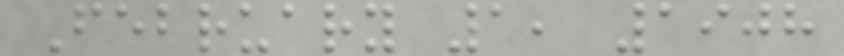February 1, 1908
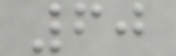60
